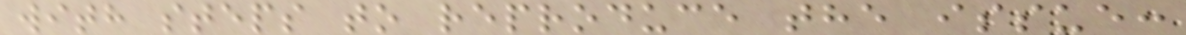with steps to reproduce the issue:
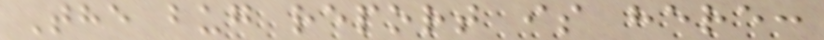The bug report is here:
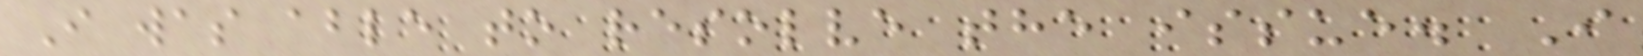I was able to resolve the issue. I
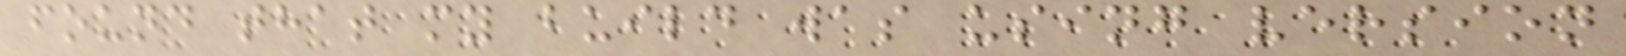found that my build was using version
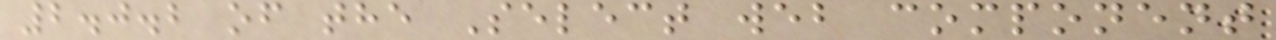2.0.2 of the Select web component
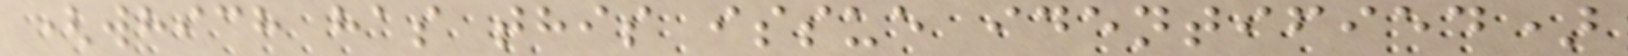(which has this issue identified)
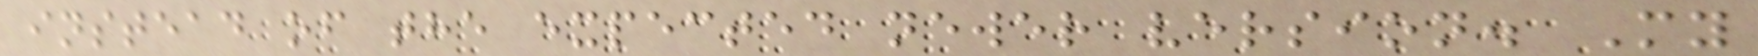instead of the expected newer version. My
